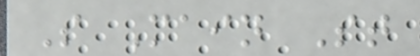S Main St
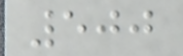500
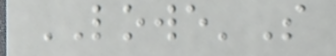LOWE'S
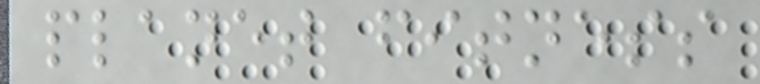planet fitness
